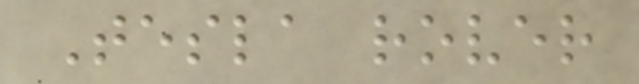Tesla rover
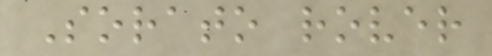Sorato rover
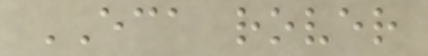ECA rover
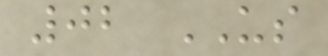02 US
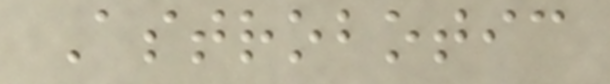Astrobotic
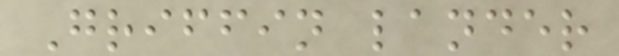Griffin lander
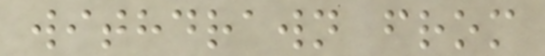withdrawn from
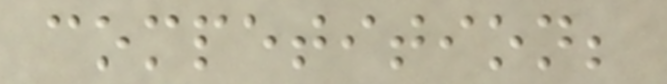competition;
